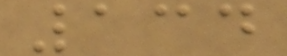134
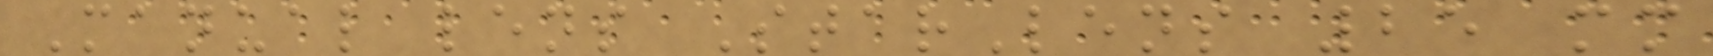Manual lens StarLens 25 mm
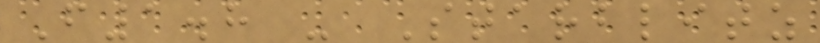F1.8 - Starblitz
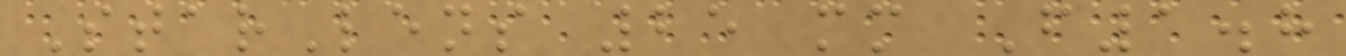StarLens 25 mm F1.8
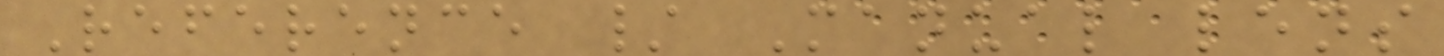Reference / Manual lens
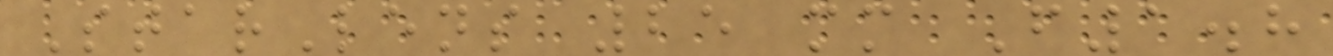StarLens 25 mm F1.8
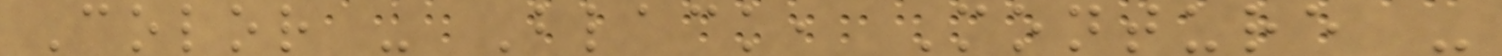Color - Black, Monture -
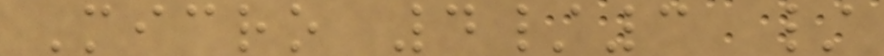Micro 4/3 /
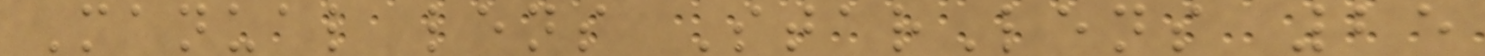Manual lens StarLens 25
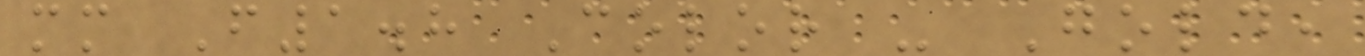mm F1.8 Color - Gold,
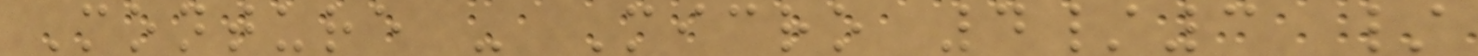Monture - Micro 4/3 /
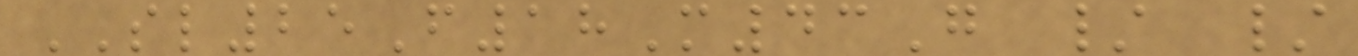SL25F18M43G / /
